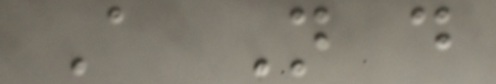A N d
